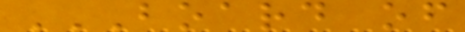BOARD OF
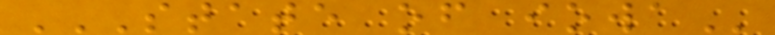STATE OF IOWA
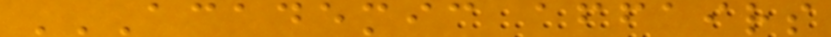ACADEMIC AFFAIRS
